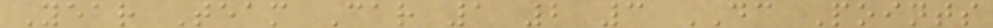Year Team Car 1 2 3 DC Points
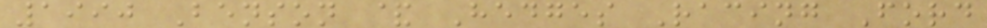1990 Benson & Hedges Racing Ford
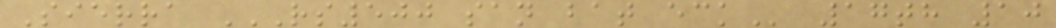Sierra RS500 SAN BAT ECK 17th 10
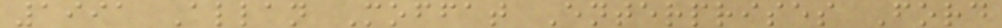1991 Allan Moffat Enterprises Ford
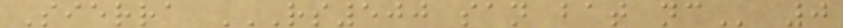Sierra RS500 SAN BAT NC 0
